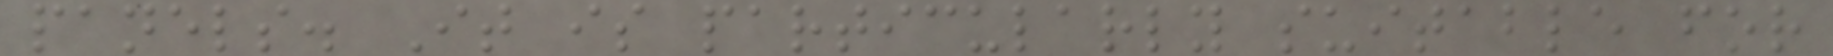panels. It is particularly suitable for
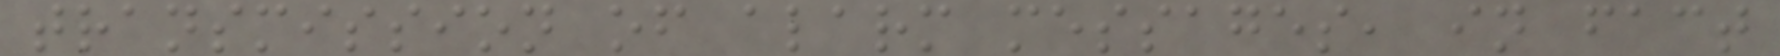transmission of alarm messages, in fact
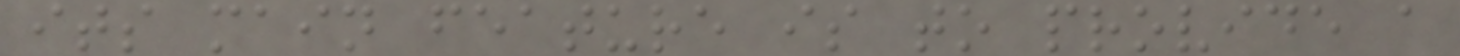its main feature is to provide a
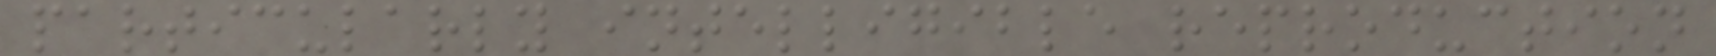particularly intelligible reproduction
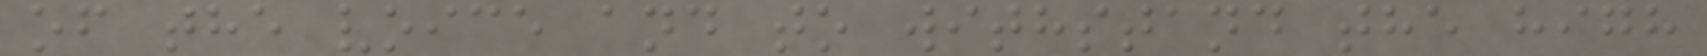of the voice and to withstand the high
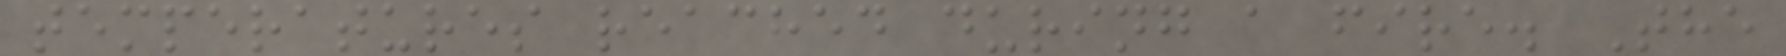temperatures reached during a fire. The
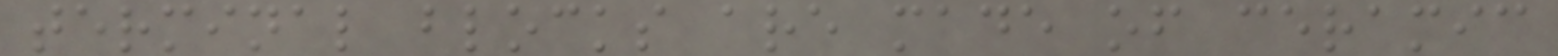terminal blocks are made of ceramic
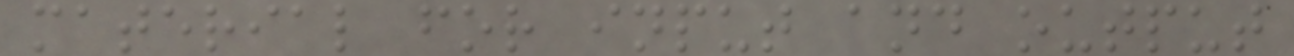material for input and output
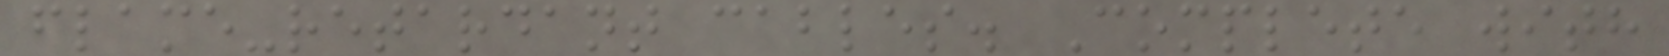flame-retardant cables. Complete with
